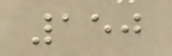150
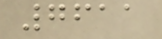7611
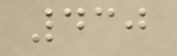430
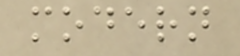modern
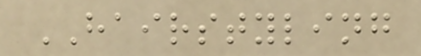HAIRSTYLING
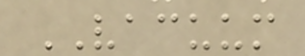VACUUM
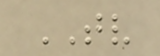TV
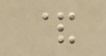&
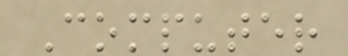Computer
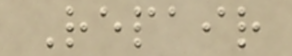Repair
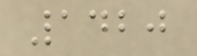1420
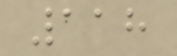118
